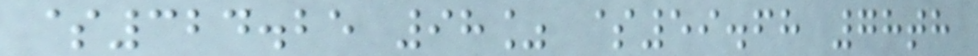$324.25 98% $59.68 78th
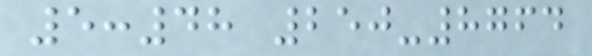5:48 250-8764
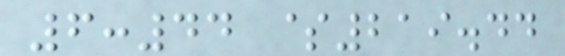6:44 $219.44
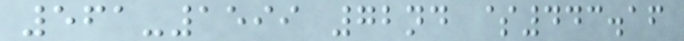561-1599 72nd $443.16
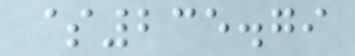$235.79
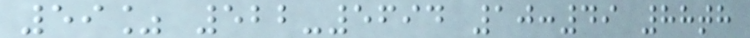59% 522-5694 10:49 88th
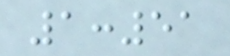1:51
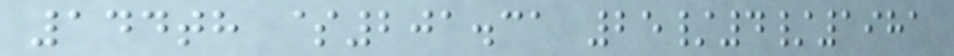144th $201.31 25/4/1981
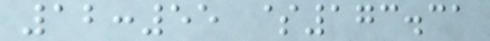12:55 $173.31
